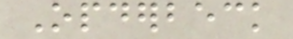Opderbeck
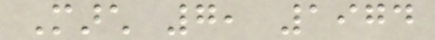March 7, 1974
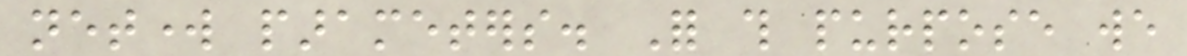network parameters. For this purpose we
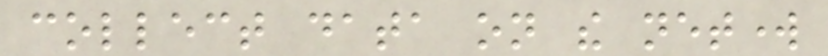collect data on the network
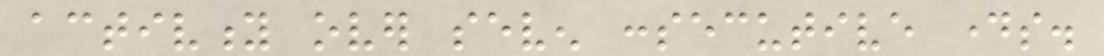activity over seven consecutive days.
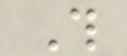This
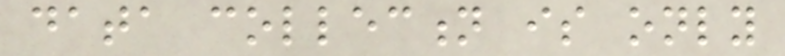data collection is only
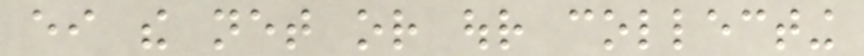either the net or our collecting
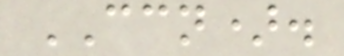CCN).
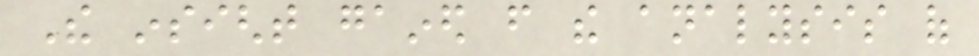The insight gained from the analysis of
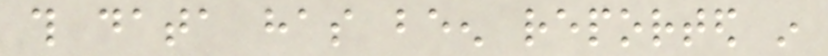this data has been reported in
